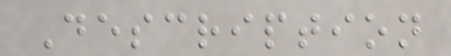Description
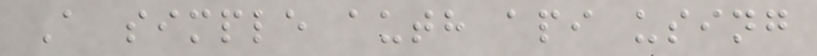A simple auth api using
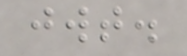jwt.
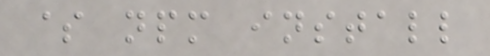$ npm install
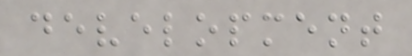development
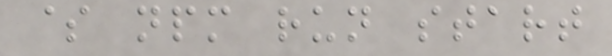$ npm run start
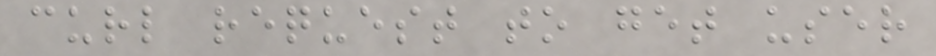curl request to get user
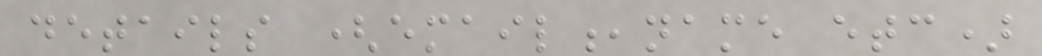details (email,name etc)
